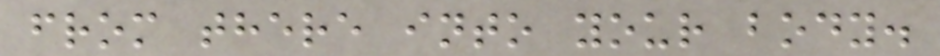from there into your body.
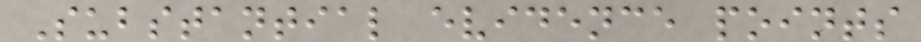Substantial evidence points
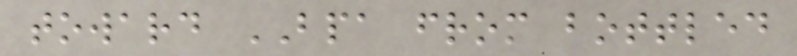toward BPA from bottled
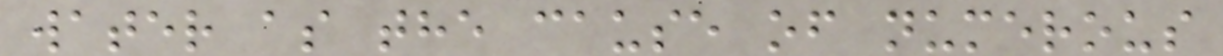water as the cause of numerous
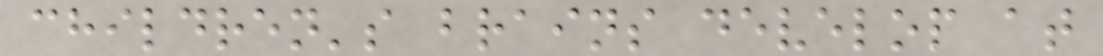children's brains develop at
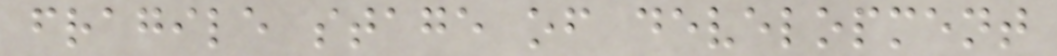fragile stage of development
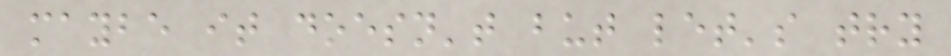maybe it doesn't but let's try
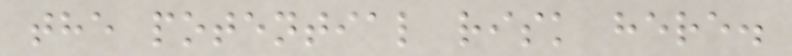the potential risk here.
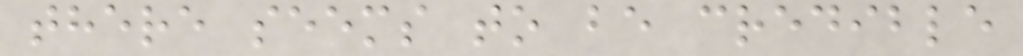there seems to be credible
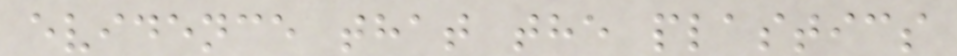evidence that the plastics
